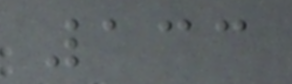133
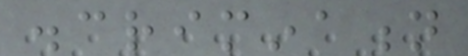discrimination
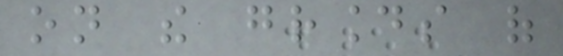on the grounds of
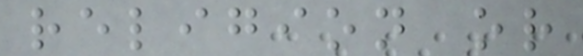religion or
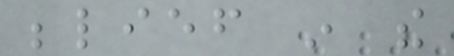belief in the
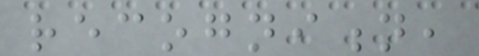recognition,
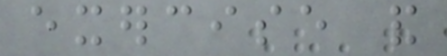exercise and
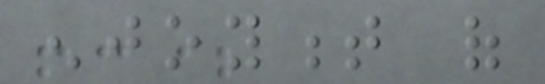enjoyment of
